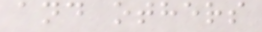and others
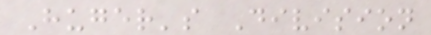Huger's Division
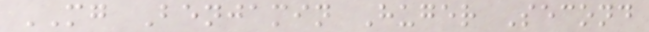MG Benjamin Huger Second
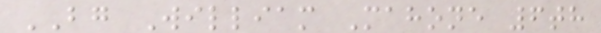BG William Mahone 6th
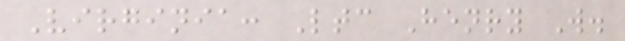Virginia: Ltc Henry W.
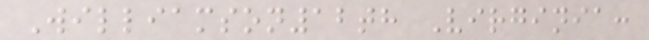Williamson12th Virginia:
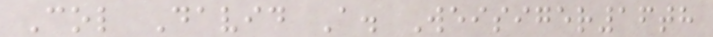Col David A. Weisiger16th
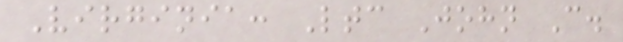Virginia: Ltc John C.
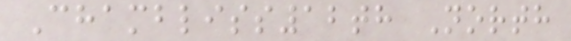Chambliss12th North
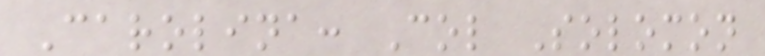Carolina: Col Solomon
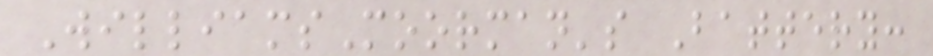WilliamsMoorman's Battery:
